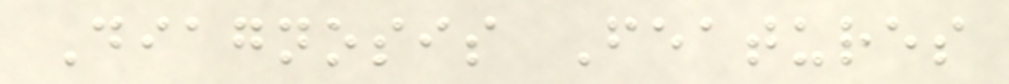Diagnosis Features
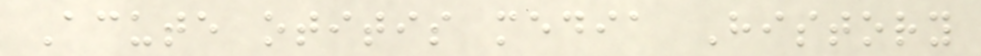Acute otitis media History
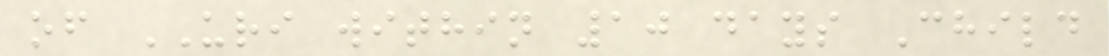of URI within 10 days Child
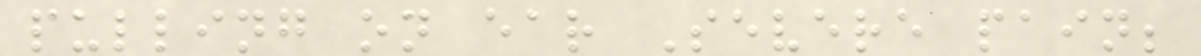pulling on ear Severe pain;
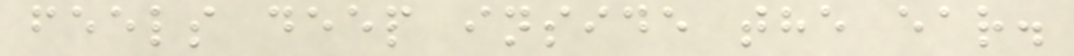feels deep inside the ear.
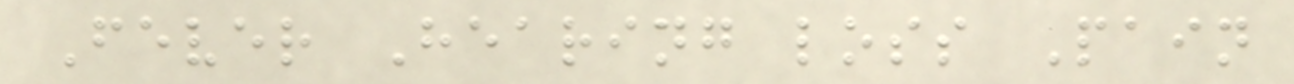Fever Hearing loss Pain
